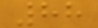88
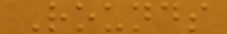Rounds
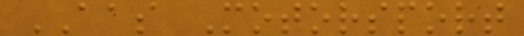AAS Motorsport
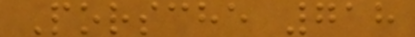Porsche 718
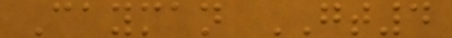Cayman GT4
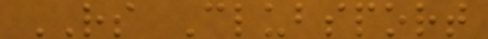RS Clubsport
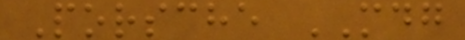Porsche MDG
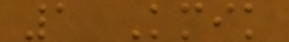1 Kmik
